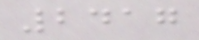2417
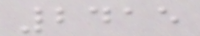2415
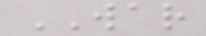WAR
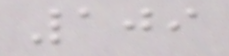109
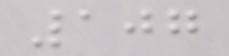107
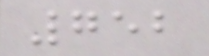752
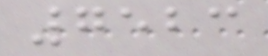7523
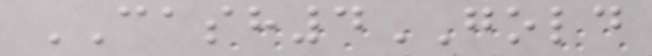CASH4GOLD
